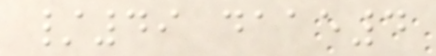/49 daae4
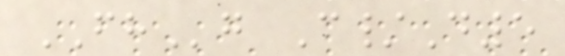FHg C/D5
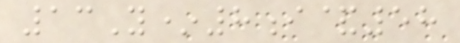13Y*8i&58
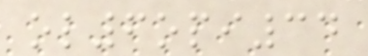ol6opi34
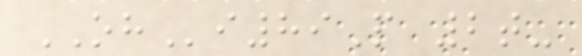OHi89P 2t-
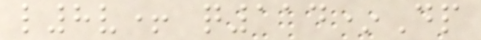l8v+ q114*Dp
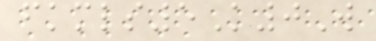fkmls5K0W
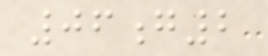06g2
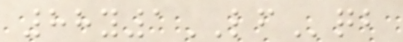88y1LFqb
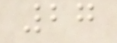27
